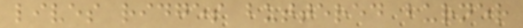lives ridges buttered burner
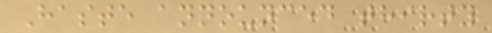Haste announced thirty
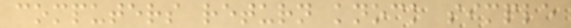computers return knock simple
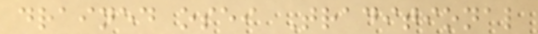drained osei Traditional
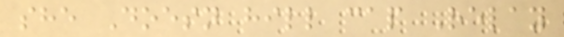she Doesn hill cap Relay
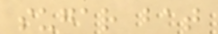sugar bat
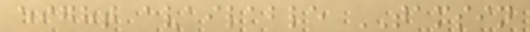eight available TAMSIN
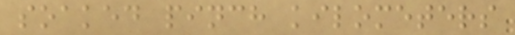soaked pinch kilometers
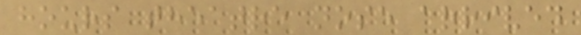hours theatre nose arrived
